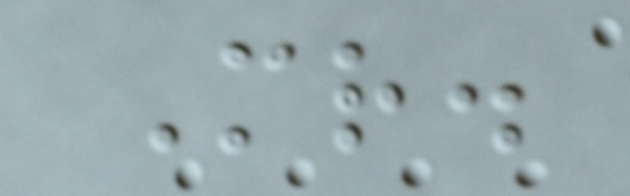Mr.
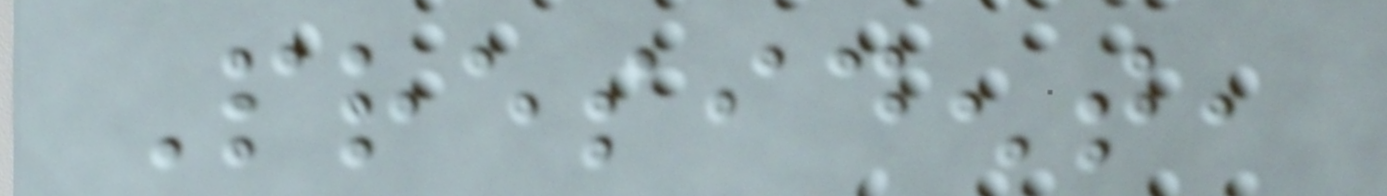President,
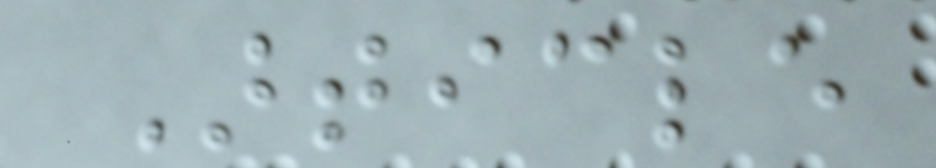Article
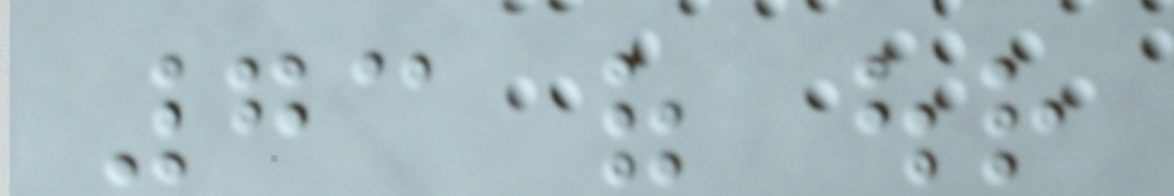73 of our
